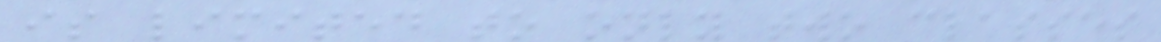is limited to only two classes
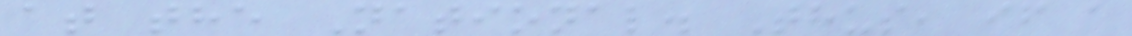at the National. Thus, if a
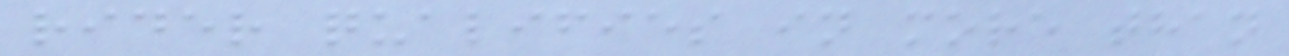rider qualifies in more than
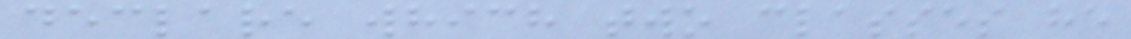declare which two classes he
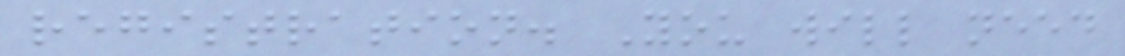registration. You will need
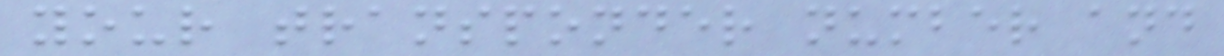your transponder number and
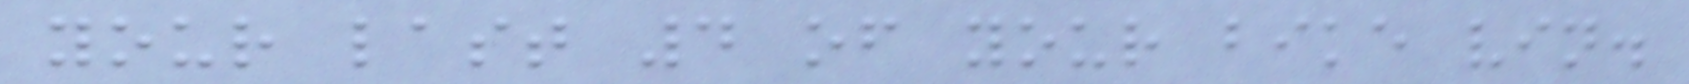your last 4 of your bike vin.
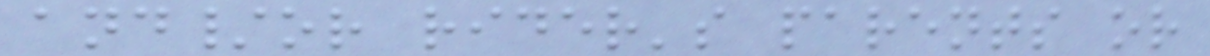and/or rider's parents or
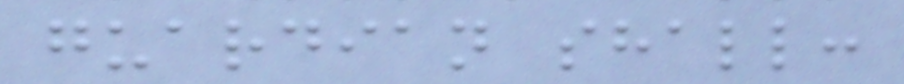guardian shall:
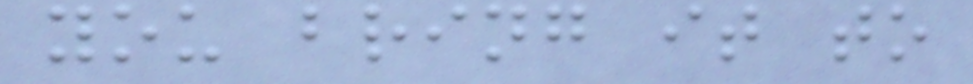you bring it to
